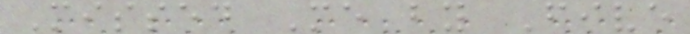Missed Me by Five
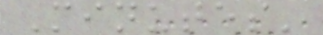Minutes'
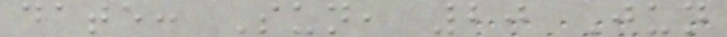date: Sun, 20 Jun
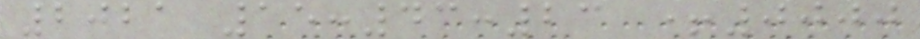2021 15:43:23 +0000
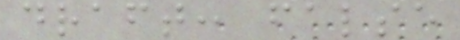draft: false
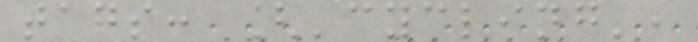tags: ['cycling',
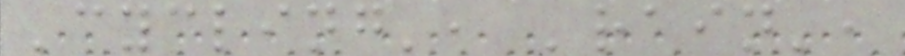'cycling', 'rain',
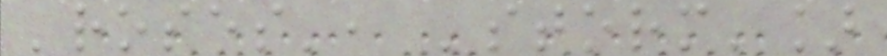'roses', 'storm']
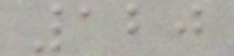120
